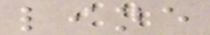line
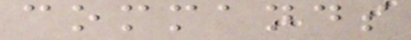commands
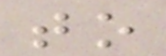to
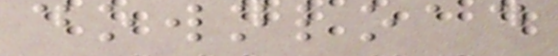download
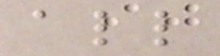all
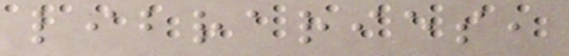libraries,
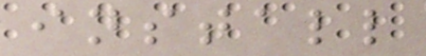install
